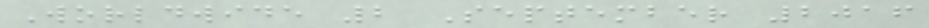Worldwide 2 September 2016
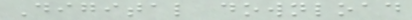Digital download
